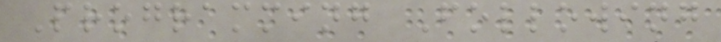Programming Following
